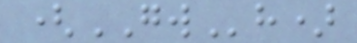(GWh)
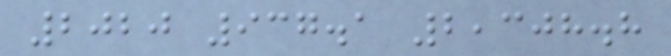2020 937.1 2,308.8
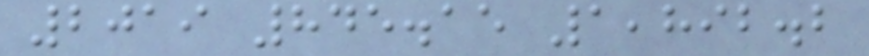2019 845.15 1,892.2
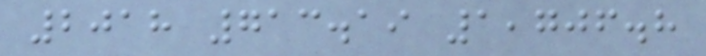2018 713.19 1,706.8
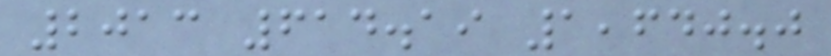2013 614.19 1,640.0
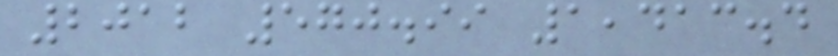2012 570.99 1,413.4
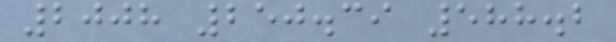2008 250.39 588.2
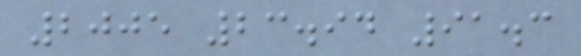2005 23.94 91.3
